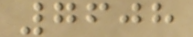7608
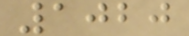1020
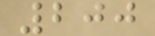200
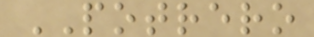POTRERO
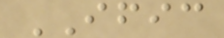IFIC
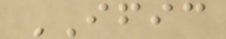IFIC
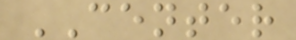CENTER
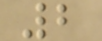2
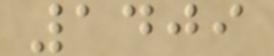1409
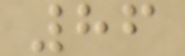86
